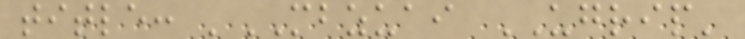title: 'MBZUAI UGRIP'
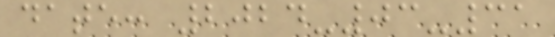date: 2024-03-31
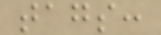tags:
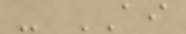- AI
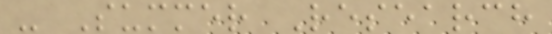- Summer Research
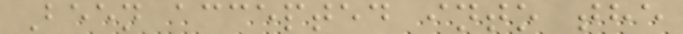Been accepted into the
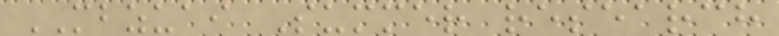MBZUAI Summer research
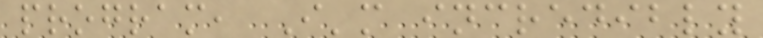program, I'm incredibly
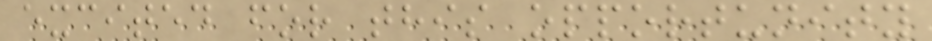excited for this opportunity
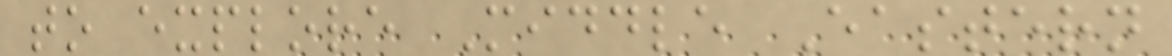to explore Middle Eastern
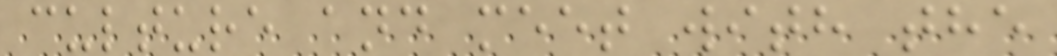culture and meet with the
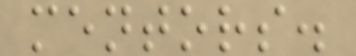mentors.
